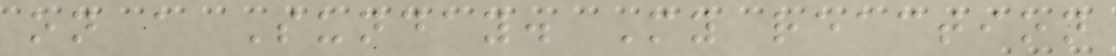on a Sunday. My reaction
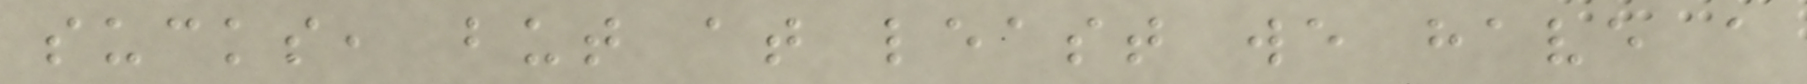sucks, but at least we have a
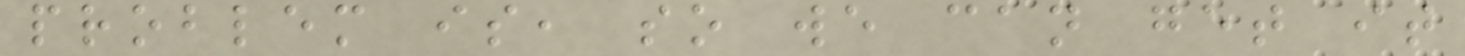problem is, so we can get it
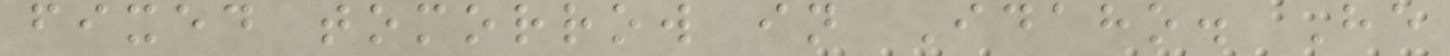fixed tomorrow in Idaho. He
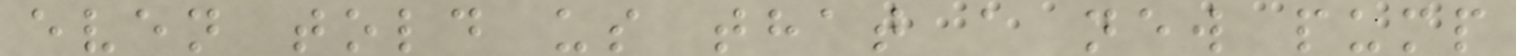even told us that a new pump
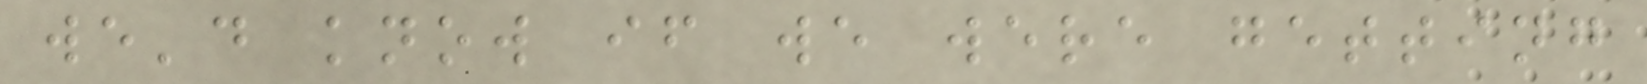we'd know if we were getting
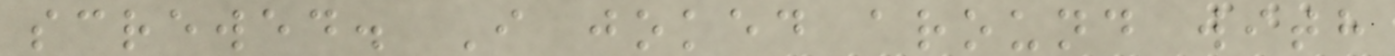screwed. I joked around with
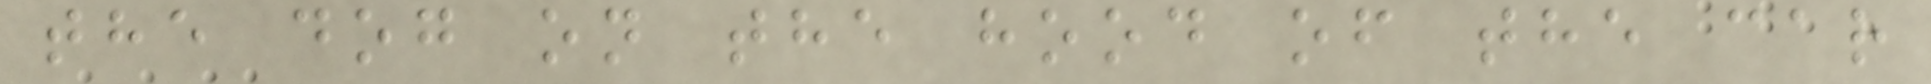the dog on the hood of the car
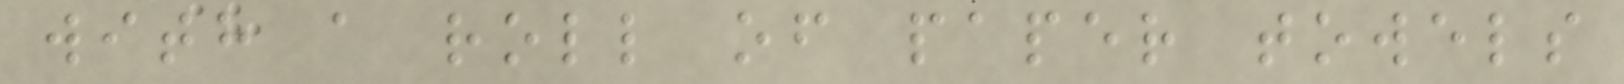with a roll of paper towels
